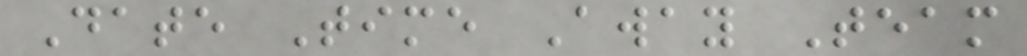Date Time Away Team
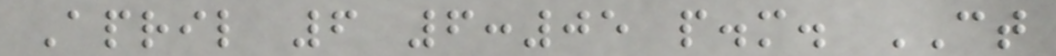April 6 6:05 p.m. CT
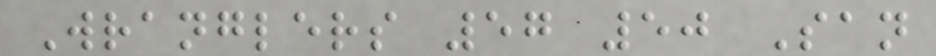Wranglers 57 50 San
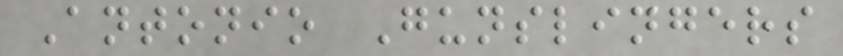Antonio Gunslingers
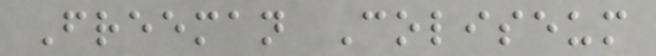Freeman Coliseum
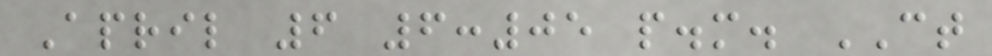April 6 6:05 p.m. CT
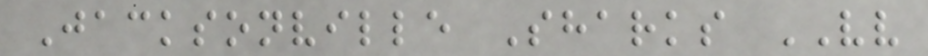Jacksonville Sharks VV
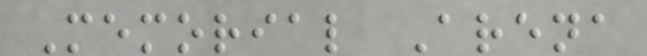Memorial Arena
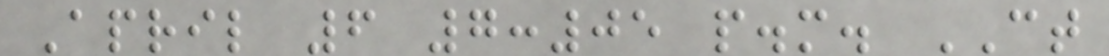April 6 7:05 p.m. CT
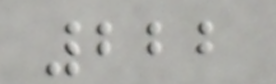222
